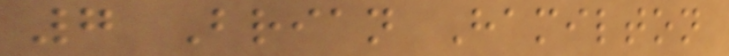7 Brian Hamilton
